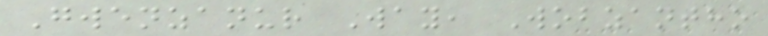Gwenzanur Way, Wobzantho
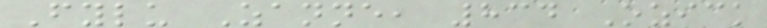Fylu Zanne, 834 Ozick
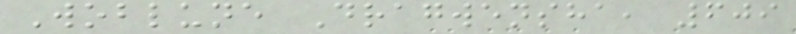Woblune Dragwensha, 609
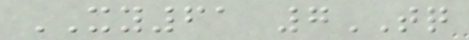XY61 7TQ
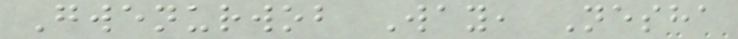Gwenurwob Way, Nesha
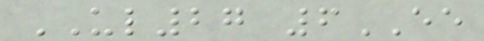UL27 6EE
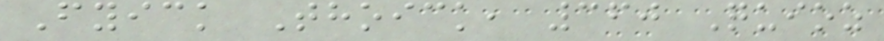Fyick Thoick, 360 Quioz
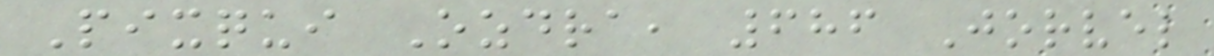Pixqui Ozdra, 686 Jorvel
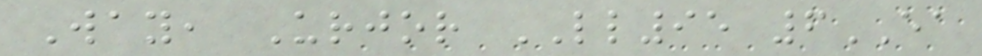Way, Urjor LL95 6EA
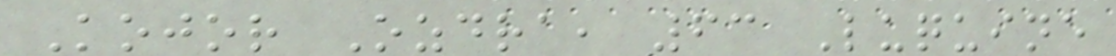Kojor Ozdra, 63 Luquine
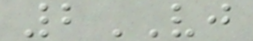2VJ
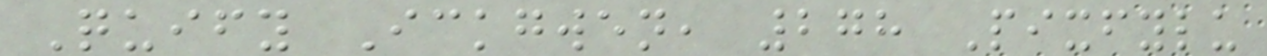Quify Ickgwen, 278 Pixfylu
